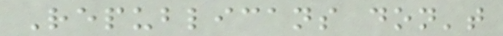Republicans don't
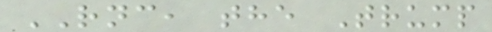RNC, the Trump
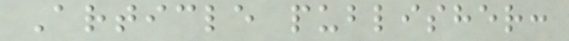Article publisher:
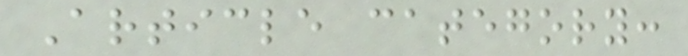Article category:
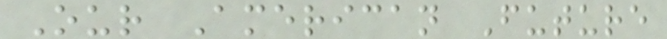Our American Future
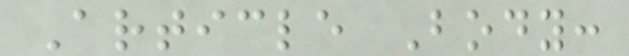Article Body:
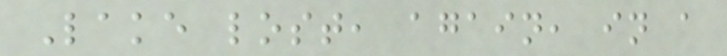Lake lost, again, in a
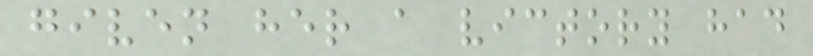given her a victory had
